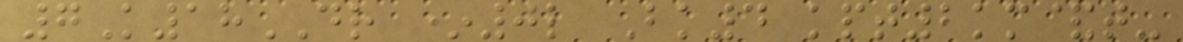7K18DR *0l Bk4 kpt2km&t-
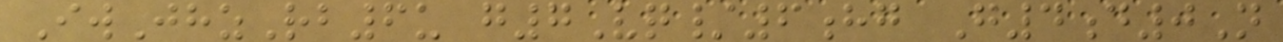IwJhzRb6u g7Vq/6hg G4d0N
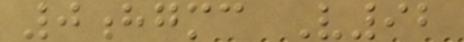0hgmc V92
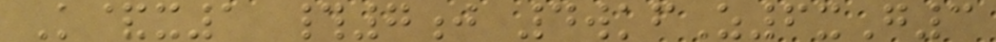K&x1 #7j 4wkfZ6xG3
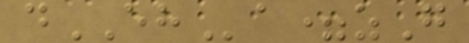dEHa=zG
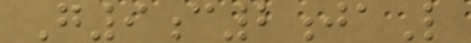G9c2jaL
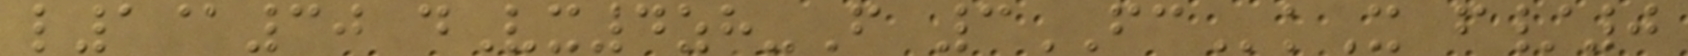l1@30 dVx4zh-F 3FCkX f/0
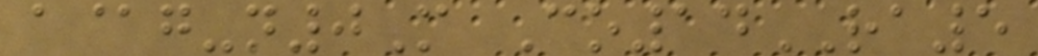a@g-n0M Co14RA5
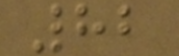82
